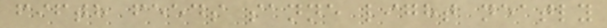fifth feeds sanne light neatly
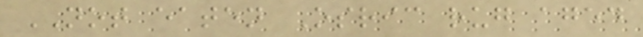NOT eaten Osric rug aged
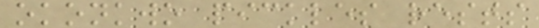okonkwo pickles rests
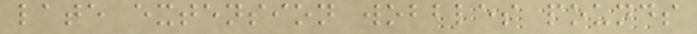late extension wobbles pounds
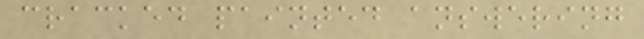cracked painted answering
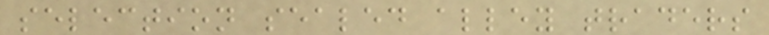selection sealed alley traders
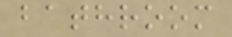bathroom
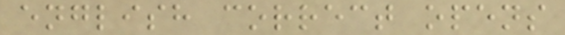english correct opens
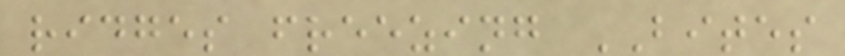ridges freezing BITES
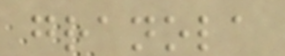granola
